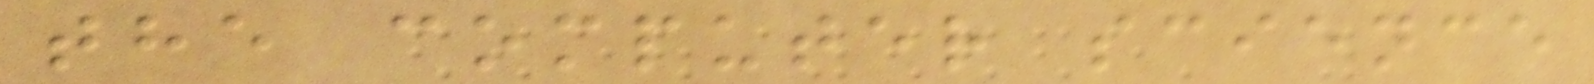the computer science
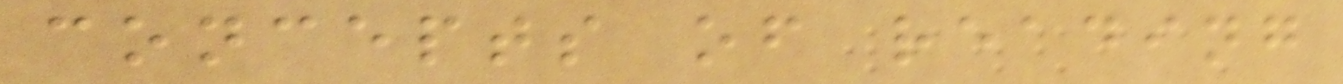concepts of reading
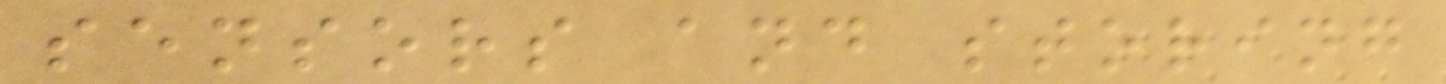sensors and storing
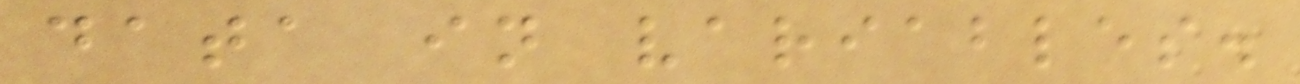data in variables.
